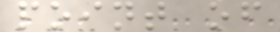point of
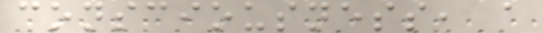consciousness, a
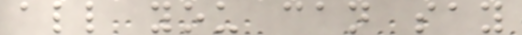all you can say
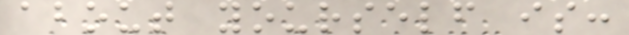about yourself is:
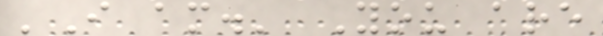'I am.' You are
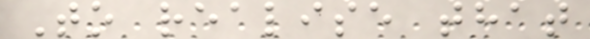To realise that
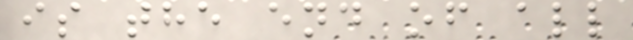is the end of all
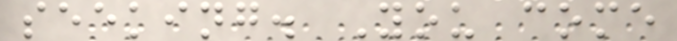seeking. You come
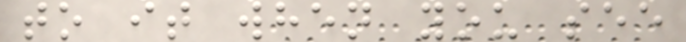to it when you see
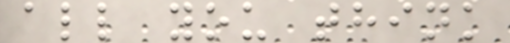all you think
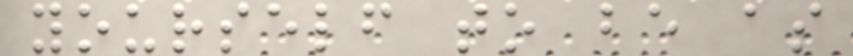yourself to be as
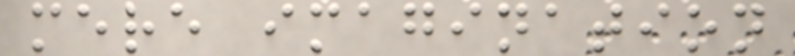mere imagination
